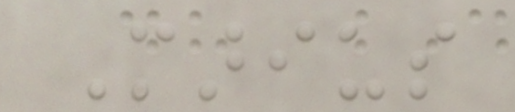Marius
